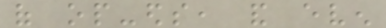of op-eds, and even
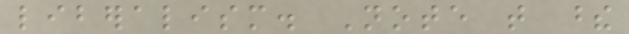liberalism. Note that these
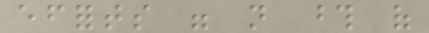efforts were not those of
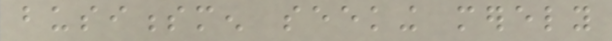businessmen seeking merely
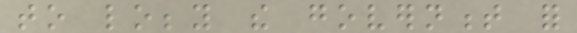to lobby the government for
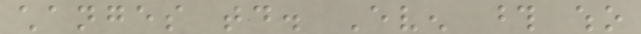changes today. Even those who
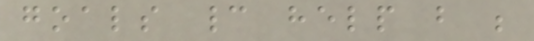goals cannot help but be
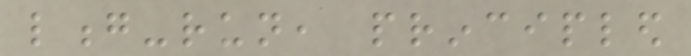long-run, principled
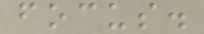focus.
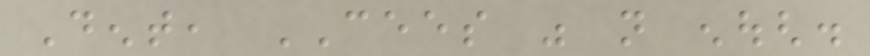Dent, CEES was not enough.
